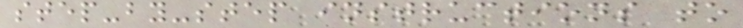step-by-step instructions to
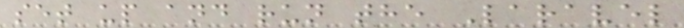set up and run the Laravel
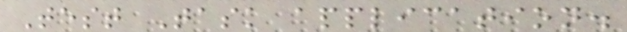Test Task application.
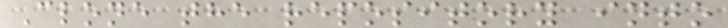Clone the repository into
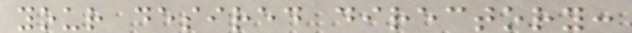your desired directory:
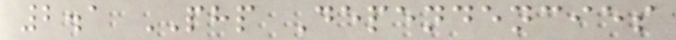2.1 PHP Dependencies
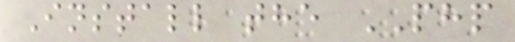Install the PHP
